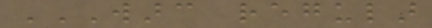WARC REGULAR
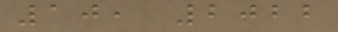10, 2022
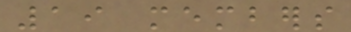19 members
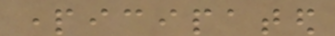participated
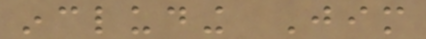including Jim
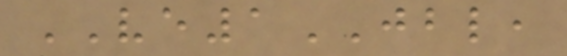VE1JBL,
